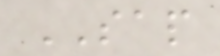SAP
